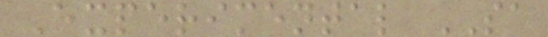Experimental SA
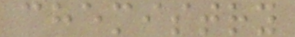chemistry
